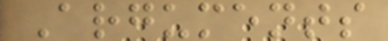Arguments
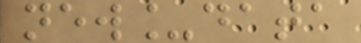new_data
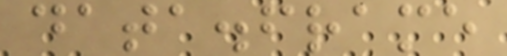data.frame
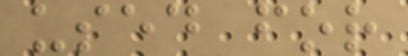used for
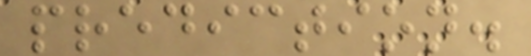prediction.
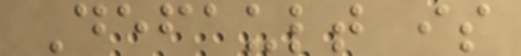Default is
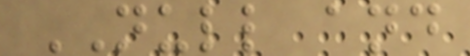NULL and
